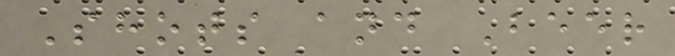Shots and Beer
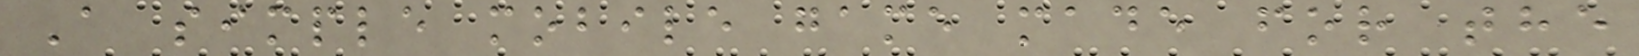A simple mobile game made for the
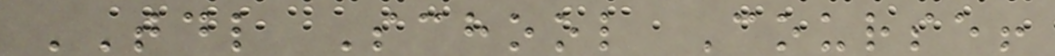TDL School Course!
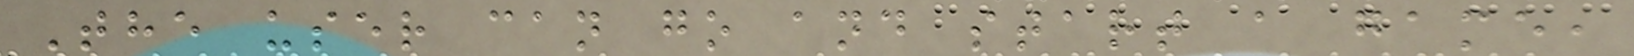The user can go and start a game,
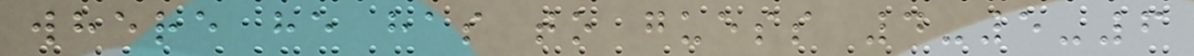where he has to guess 4-5-6
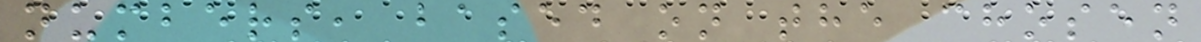numbers, based on the chosen
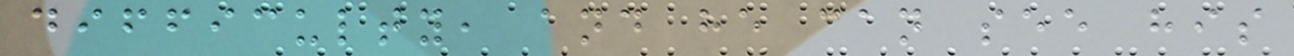difficulty, and he can see his
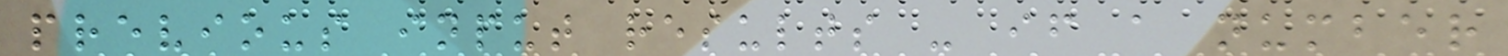previous input results - if a number
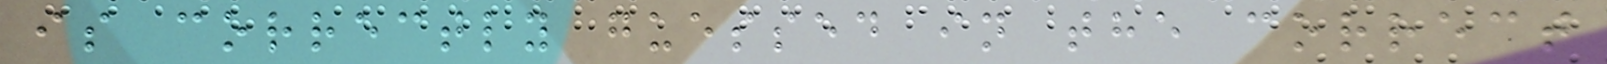is correctly guessed in the correct
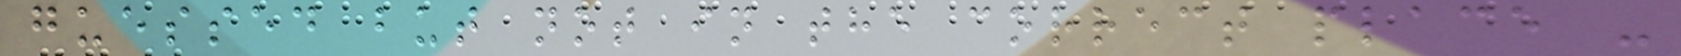guessed but not in the correct place -
